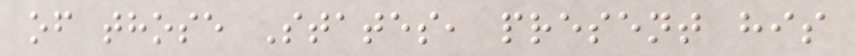of those States, present his
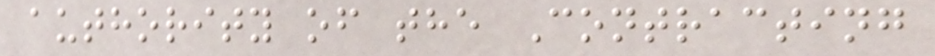authority of the Contracting
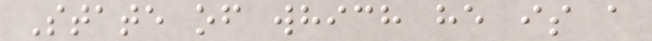State of which he is a
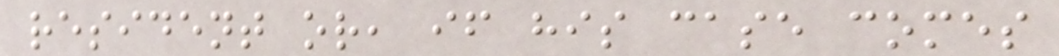resident or, if his case comes
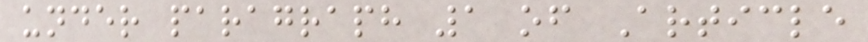under paragraph 1 of Article
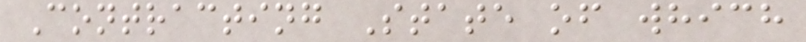Contracting State of which
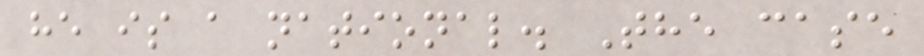he is a national. The case
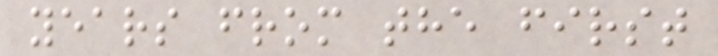years from the first
